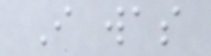I was
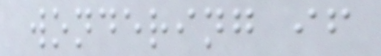wondering if
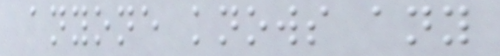anyone knows any
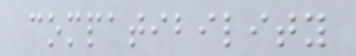compatibility
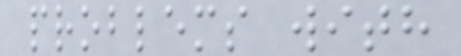problems with
